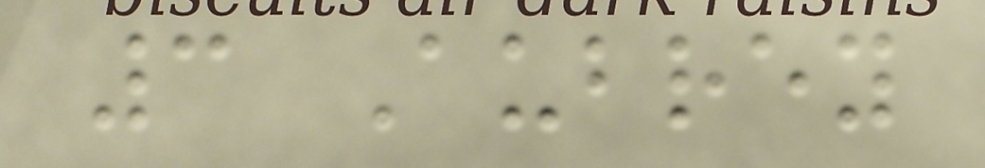3 Aubrey
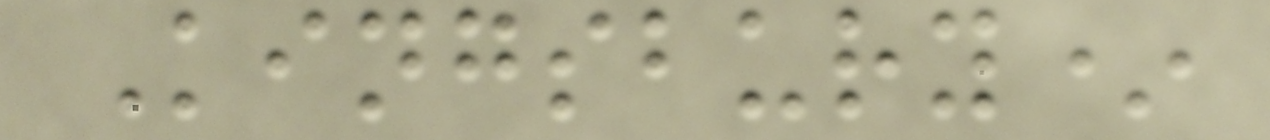Kingsbury*
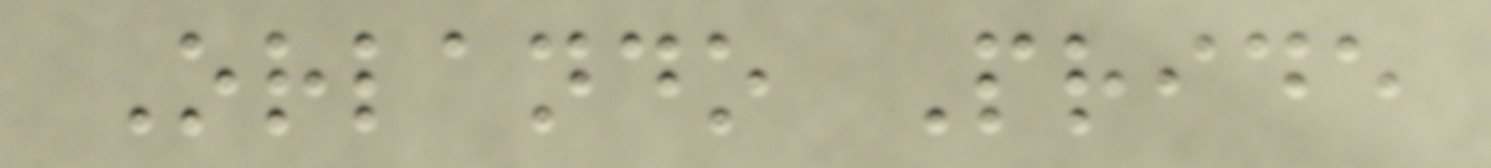Orlando Pride
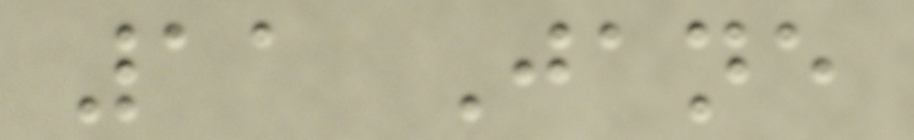11 Jane
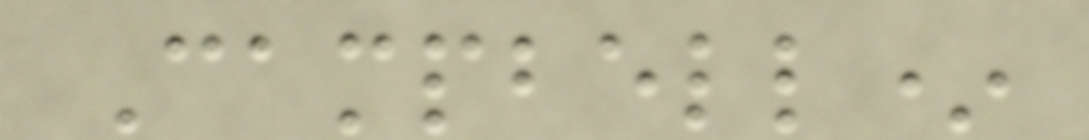Campbell*
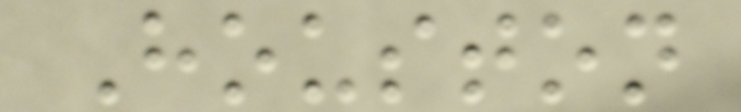Houston
